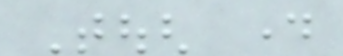Tough day
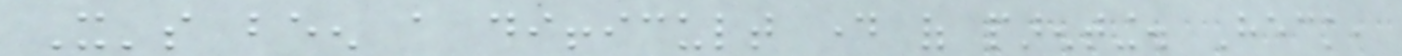It's been a difficult day of parenting. Heck,
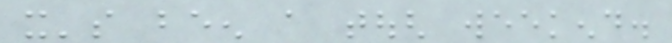it's been a tough weekend.
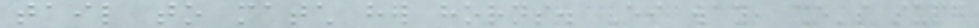tail to match her horns. Either way, she's super
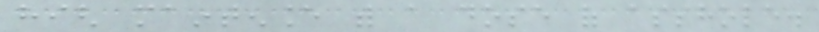high maintenance with a dose of asshole.
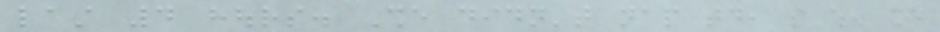last 4 hours. She didn't nap today, so when she
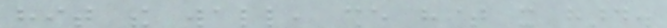hit the wall, she hit it hard.
